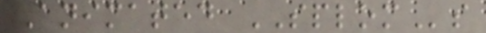Animated SPLOMs
